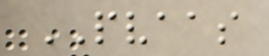PVAAS
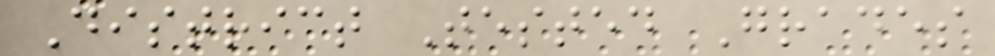District Tested Grades
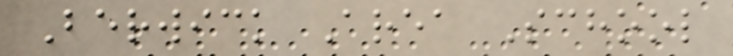Berwick Area School
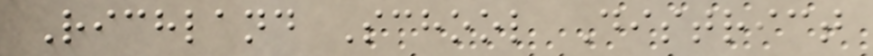Richland School District
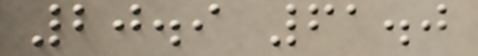20.9 61.0
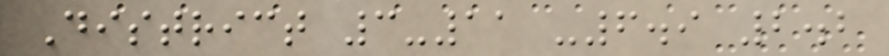District 3-11 -6.9 2.2
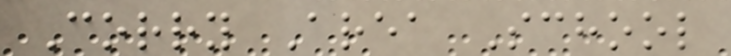Corry Area School
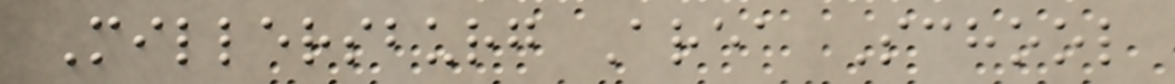Millersburg Area School
